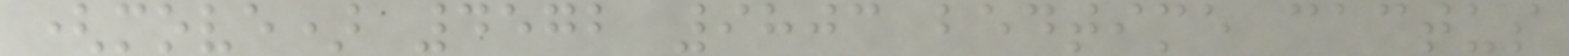(move) 4572 9803 bedtime cactus
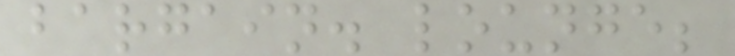bargain. lounge;
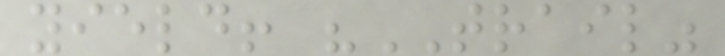yield! "TRAIL"
